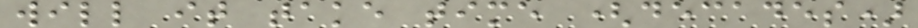will it take time (decades)
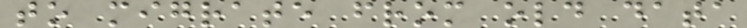to migrate from old data
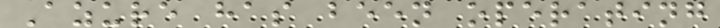Azure has been operating
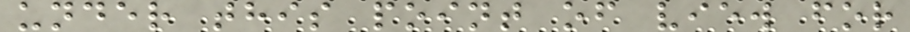under this point of view for
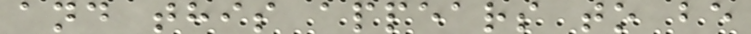and this appears to be
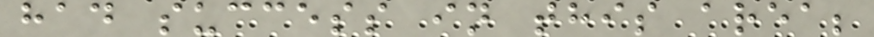had success in this area;
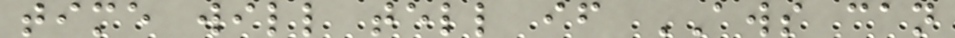time will tell if AWS can
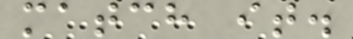match it.
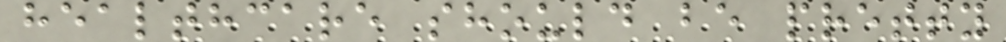healthcare should be pretty
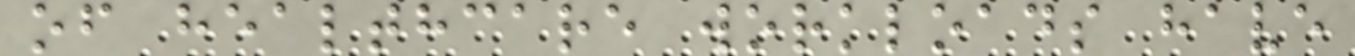of healthcare workloads have
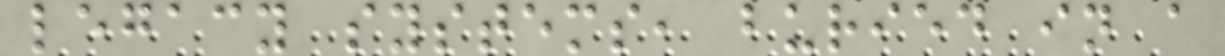legacy systems, buried in a
